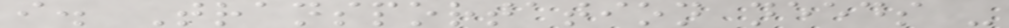i. Transportation needs -
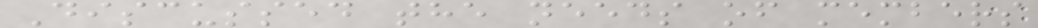Discussed the needs of members
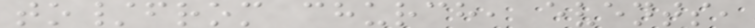to/from church, events,
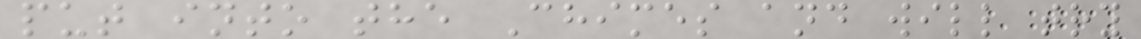put into the Chimes and will try
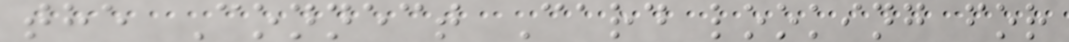the Connect Card looking for
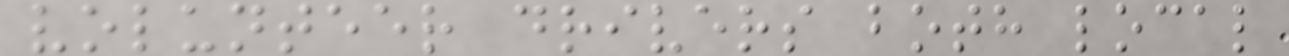volunteer drivers both local
